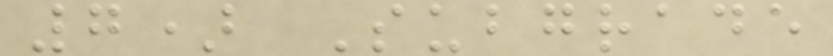7) Subgrade
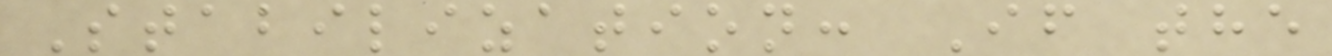Stabilization: If the
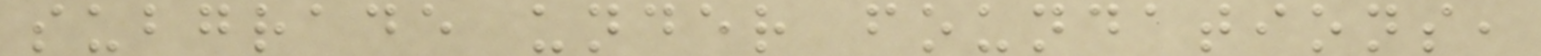subgrade under foundations,
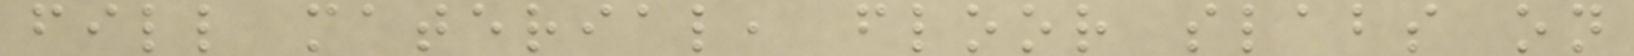fill material, floor slabs on
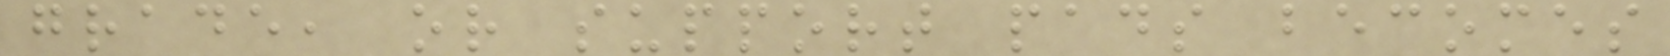grade, or support pads becomes
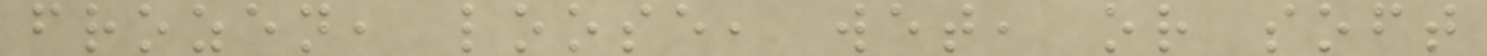frozen, loose, wet, or soft
